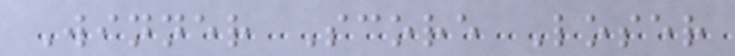Winner Score Loser
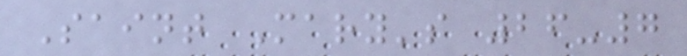Saint Mary's 26-7
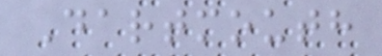Dartmouth
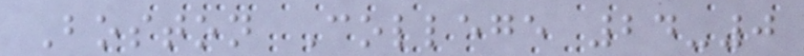Boston College 24-0
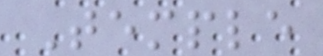Temple
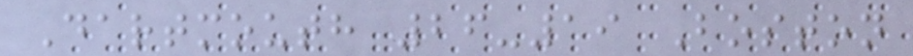Dartmouth 26-19 Boston
